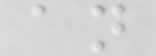an
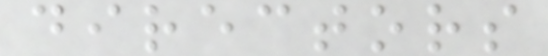directors
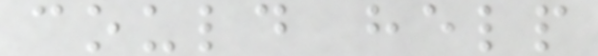could help
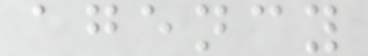agency
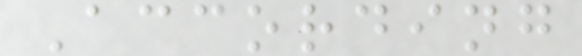According
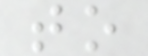to
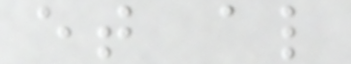et al
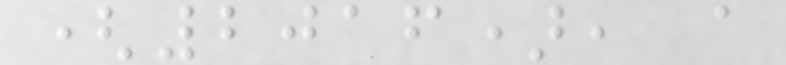(2016), a
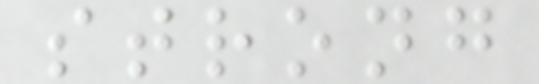strong
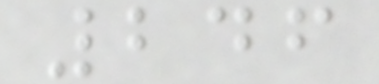246
